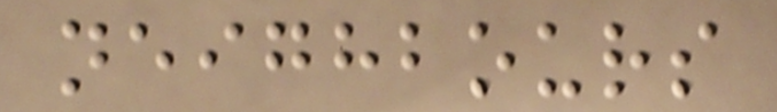neighbours
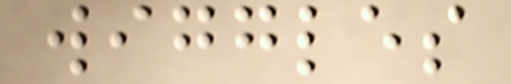wiggles
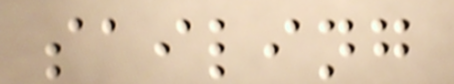sailing
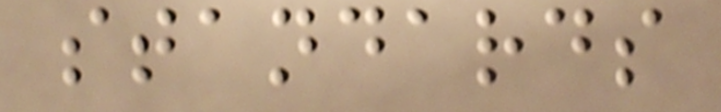standards
